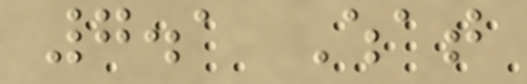7.1 What
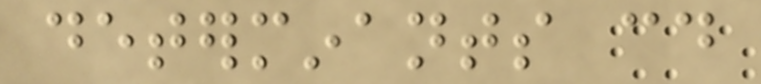determinants could
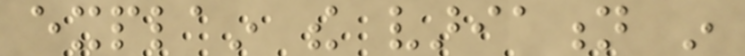explain the variation in
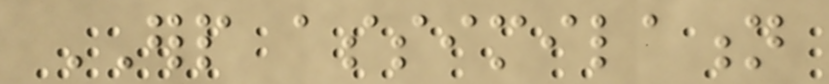ERP assimilation
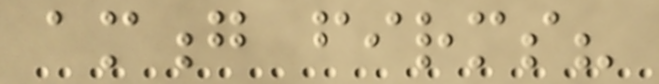among firms?
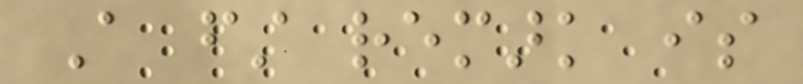A first remark is
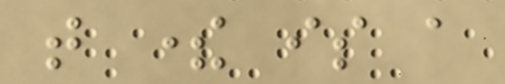that there is a
